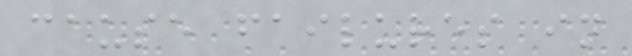cause failures in
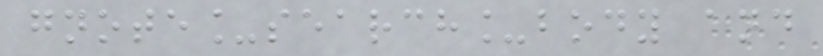gnote_search_body and
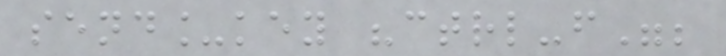send_key "ctrl-f";
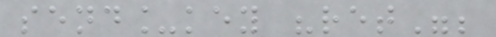send_key "ret";
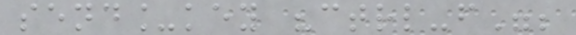send_key "ctrl-f";
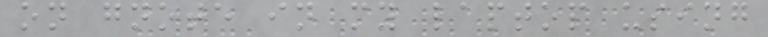on gnote in my laptop using
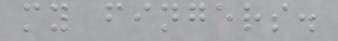my fingers.
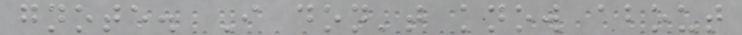gnote. I don't know about
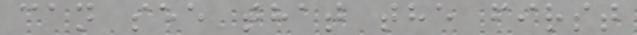can see that the first
